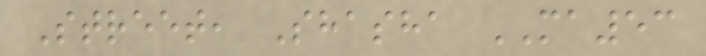Street, Shasha MA53
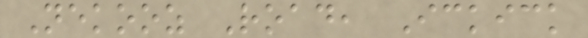Nekooz Road, Ickick
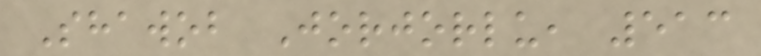Shawob Jorjorlu, 513
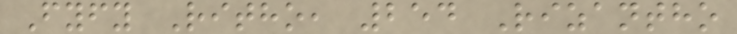Fyfy Ritho, 254 Rizantho
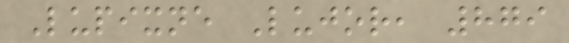Lupixne Lujor, 879
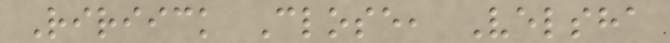Ririick Close, Velsha
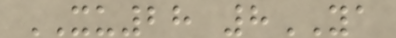XU28 8YA
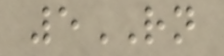5RN
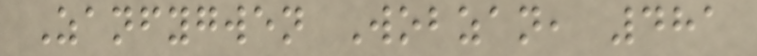Zanfygwen Wobzan, 481
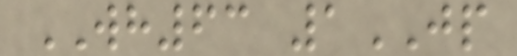WH63 1JP
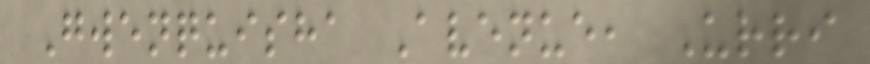Gwenquisha Avenue, Urri
